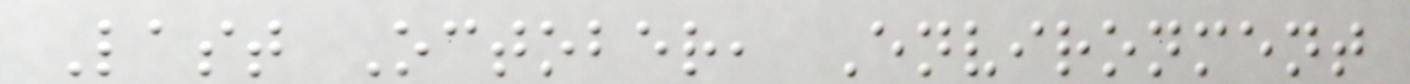Last October, Environment
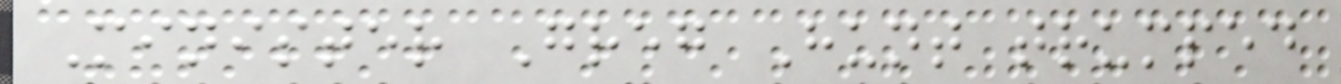Minister Greg Hunt trumped
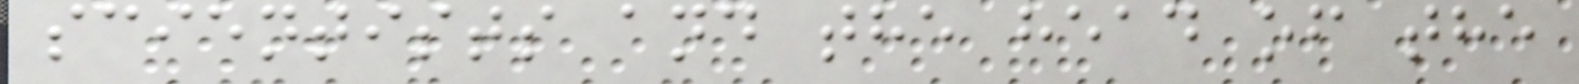scientists and the head of the
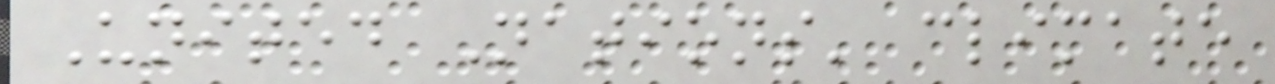United Nations' climate
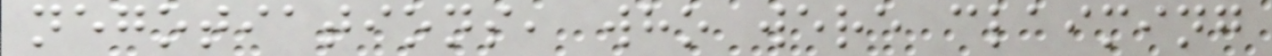negotiations, who were claiming
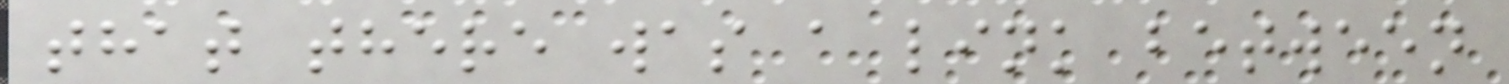that there was a link between
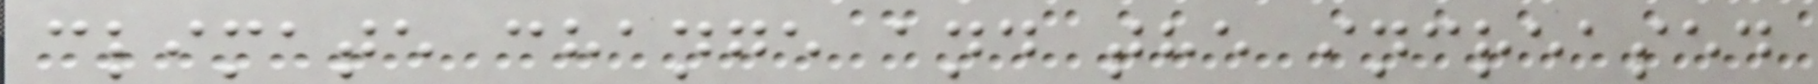climate change and the increased
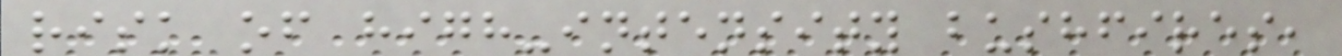risk of high-intensity bushfires,
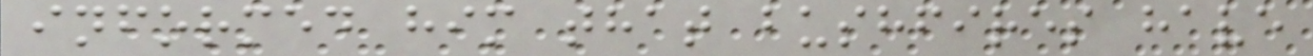informed him that bushfires have
